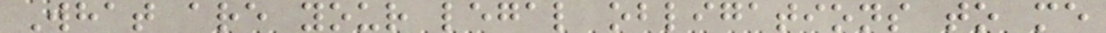What are your legal obligations to me
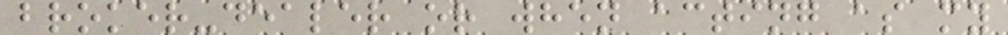broker-dealer or when acting as my
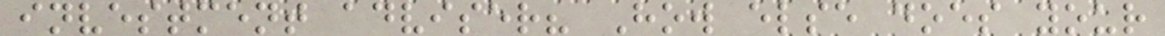investment adviser? How else does your
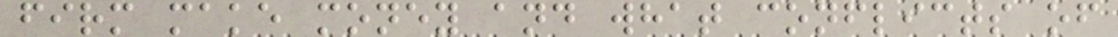firm make money and what conflicts of
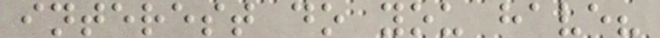interest do you have?
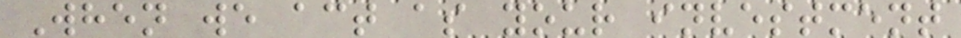When we act as your investment
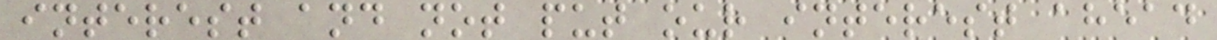interest and not put our interest ahead
